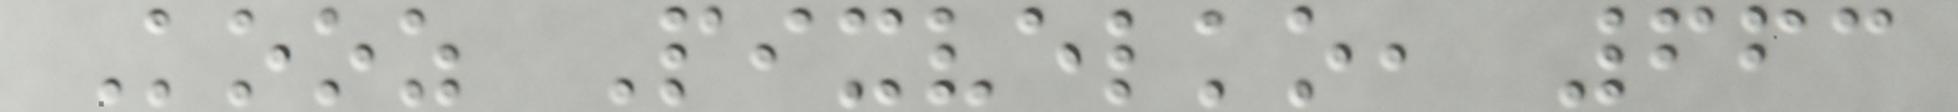Kooz Pixvelko, 663
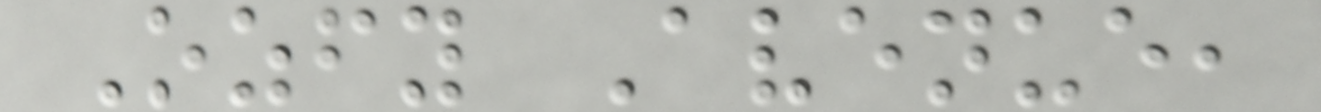Ozfy Avenue,
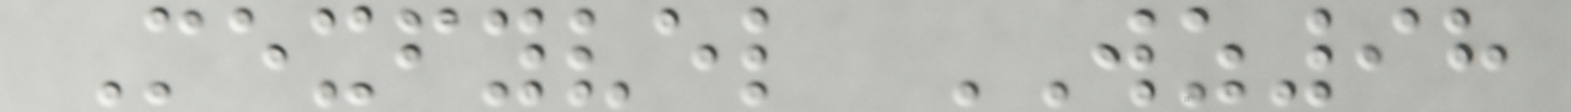Mexfyvel WZ98
